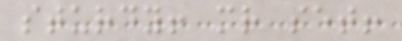sturdy! mr set!
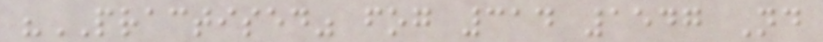"PRACTISED" fog 314 1547 Nd
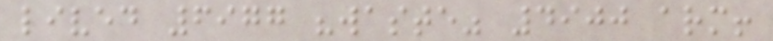lived 6977 "waste" 4900 arm!
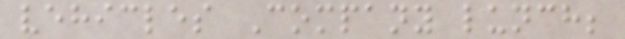vehicles Company lunch;
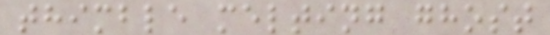thimble melting ghost
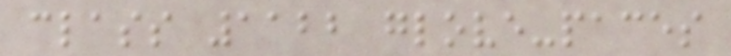class 1122 glove-paces
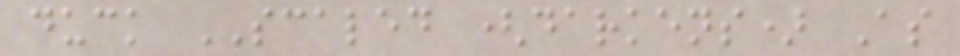duck SCALED (darkens) As
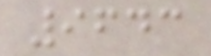9643
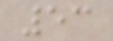53
